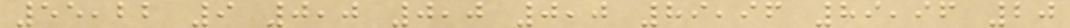55,22 9 0,0 0,0 0,0 89,96 89,96 20
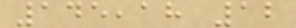145,18 12
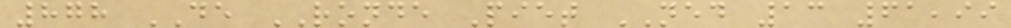878 DE RONDE Piet NED 13 61,99
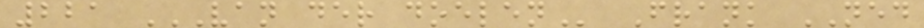221 VAN DER DOELEN Frank NED
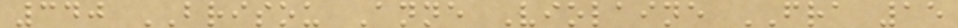340 BRISOU Anne Violaine FRA 15
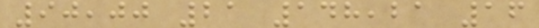90,00 21 148,21 16
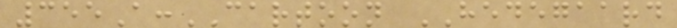355A:CARTOON HEDEGAARD
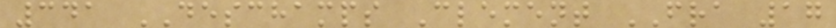341 DESCHAMPS Clement FRA 17
